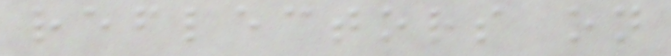reflectors on
